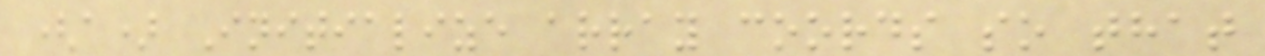(a) Initialize array coords so that
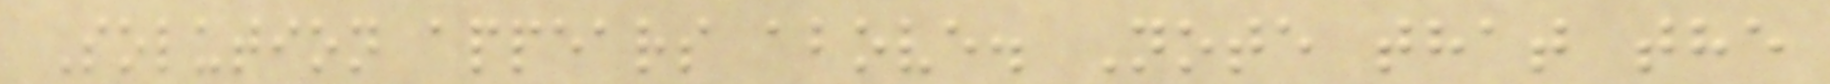Solution appears above. Note that the
